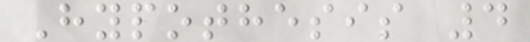Hypothesis 4
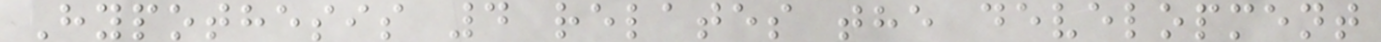Hypothesis 4 relates the development
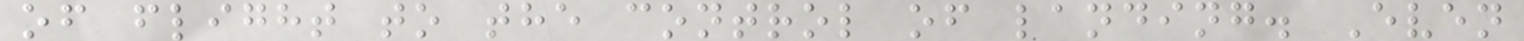of flight to the control of landing. Even
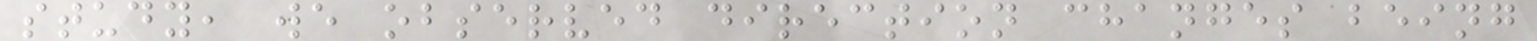study, we observed direction changes being
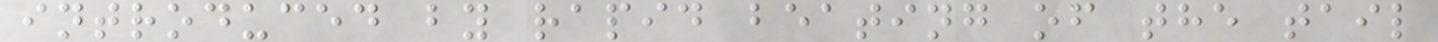introduced by rapid beating of the tail
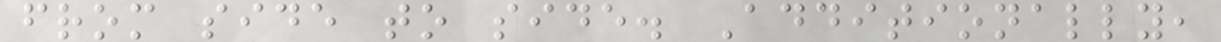from side to side. Additionally,
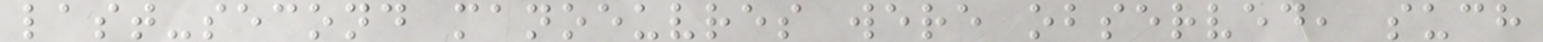last-second manoeuvres were observed, such
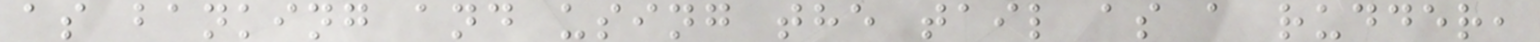as banking and using the tail as a rudder,
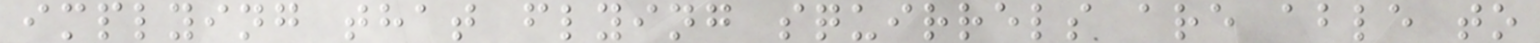implying that flying squirrels are able to
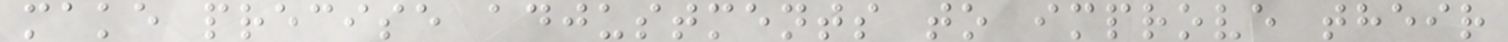make precise adjustments to improve their
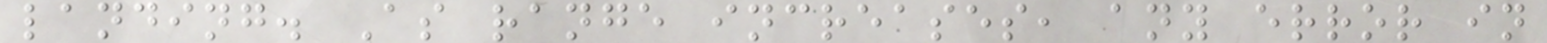landing. As range increases, any error in
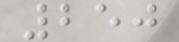250
